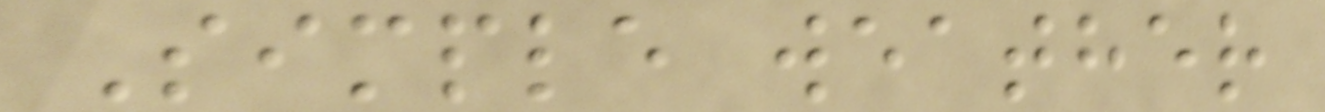Simple weather
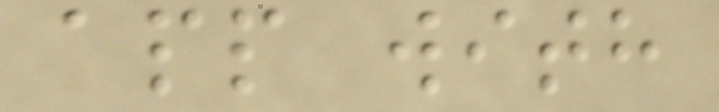app with
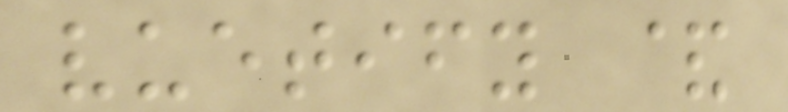vuetify &
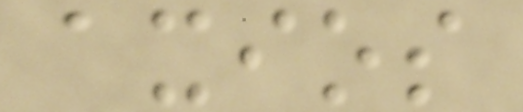axios
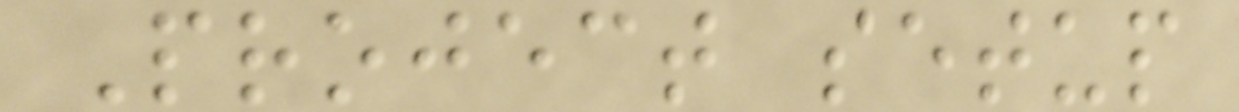Project setup
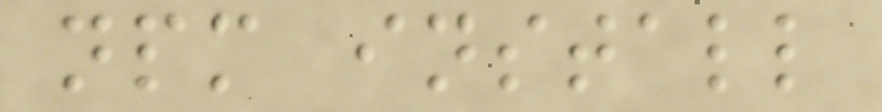npm install
